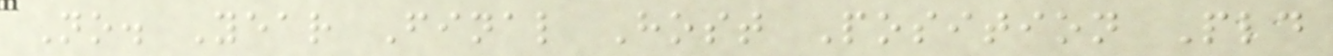No. Year Final Host Position Pld
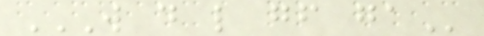W D L GF GA
